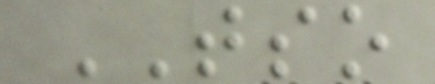TSO
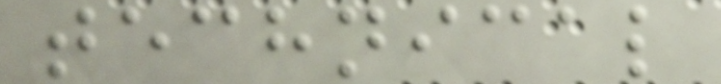technical
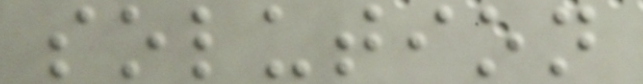solution
